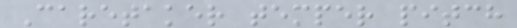Caretaker temper pitch
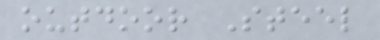outdoor Steel
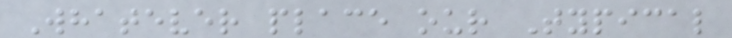Whatever place our Typical
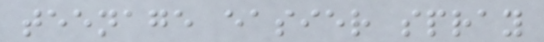teenage easier spray
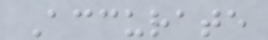Accurate
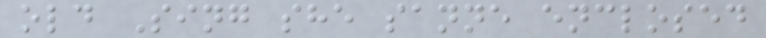old Sing she sanne enclosed
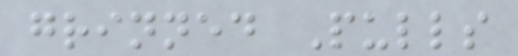grinned Pulls
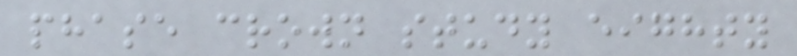phase crown study eighty
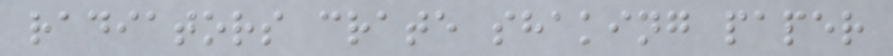radiators crate shaking paper
